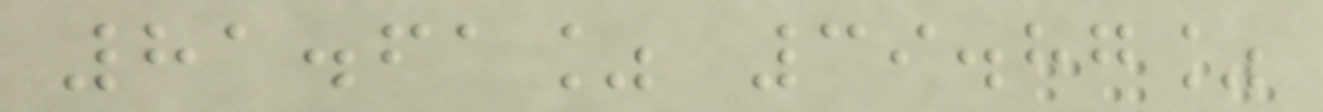81.61% 39.87%
